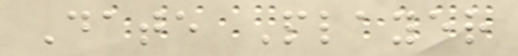Date Player
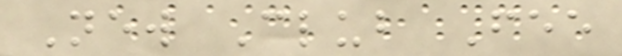New Club Fee
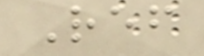Ref
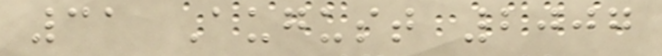31 August 2007
